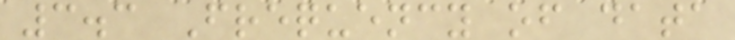3.3 Frequency of data
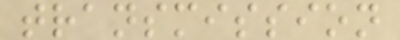transmission
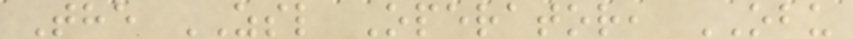The ZSL Operator, OBU
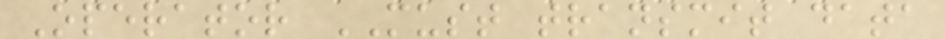Operator MUST transmit data
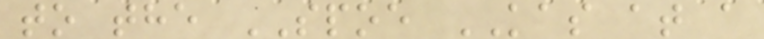to the SPOE KAS at a
